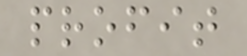profit
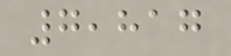7,817
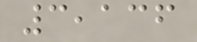3,136
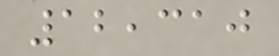12,310
